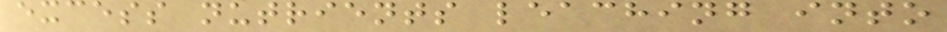excess nutrients leaching into
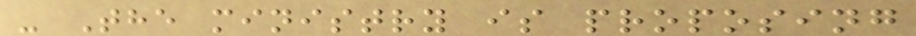- The ministry is proposing
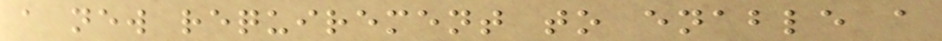a new requirement to enable a
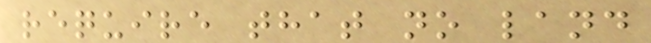require that no land
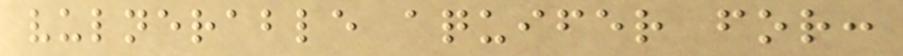vulnerable aquifer for:
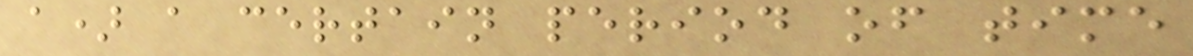a) a certain period of time
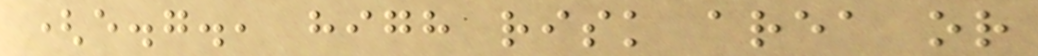(e.g., high risk area or
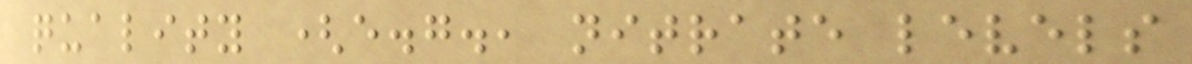quality (e.g., nitrate levels
